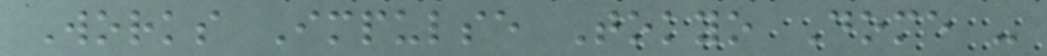Works Impulse Tokyo Dome -
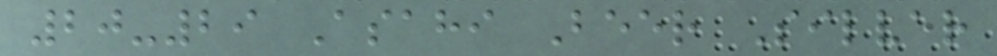20-29 Asahi Beer Silver
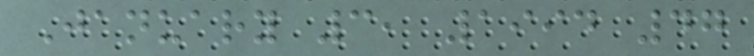January 3, 1994 47
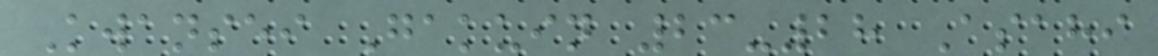Kwansei Gakuin 23-28 Asahi
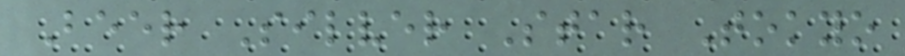Beer Silver Star Tokyo
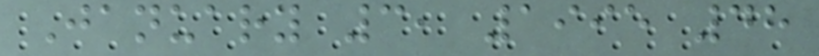January 3, 1995 48
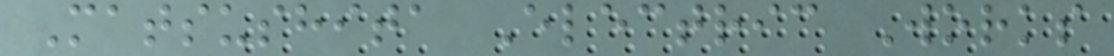Matsushita Electric Works
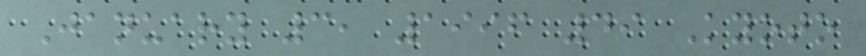January 3, 1996 49 Kyoto
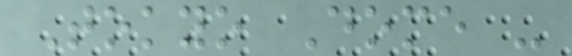Tokyo Dome -
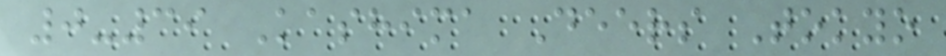0-39 Kashima Deers Tokyo
